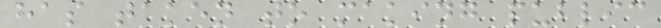has taken to making public
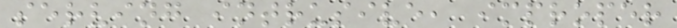serving intrusive, improper
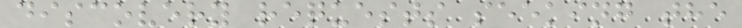discovery requests seeking the
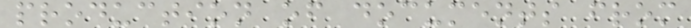production of documents from
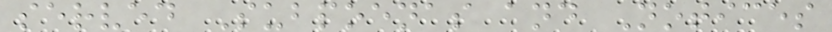served Subpoenas and Notices
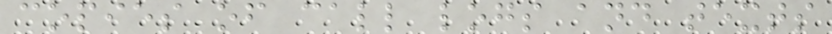copies of call logs and texts
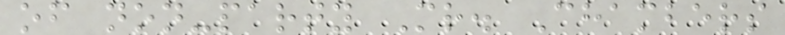of non-party Mr. Chambers
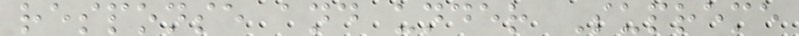response and under Supreme
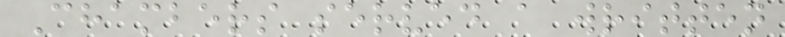Chambers served a written
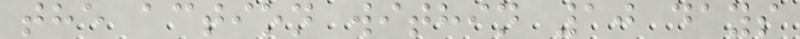the action within 10 days
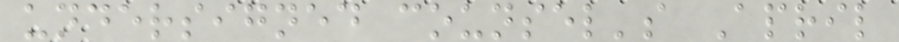undersigned counsel's April
